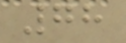78
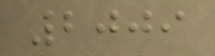2009
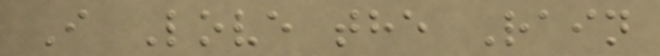I Love the Rain
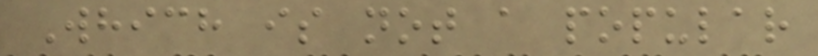Which is not a popular
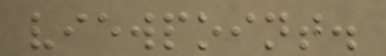viewpoint.
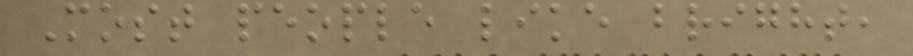Most people like bright,
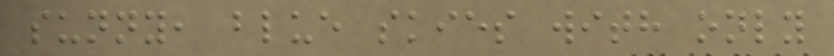sunny, blue skies with only
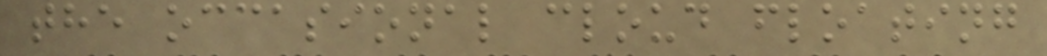the occasional cloud floating
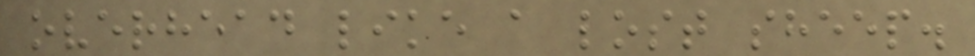overhead like a lost sheep.
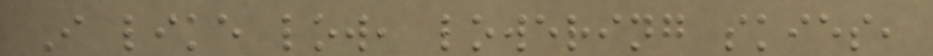I like low, lowering skies,
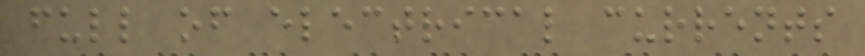full of electrical currents
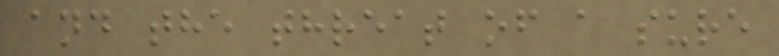and the threat of a sure
